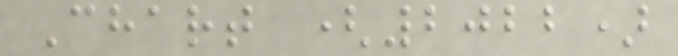Chart (2022)
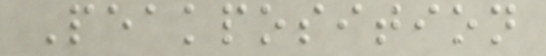Peakposition
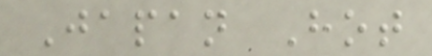Japan Hot
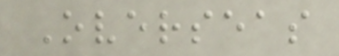Overseas
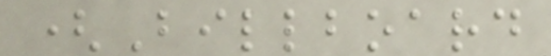(Billboard
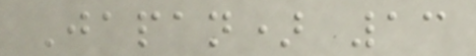Japan) 13
